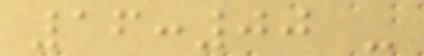16:00 -
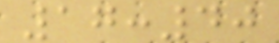17:40
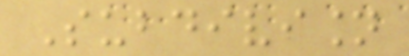Subdivision
